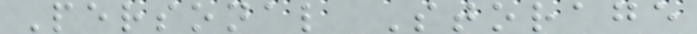Personal Storage
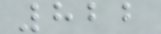822
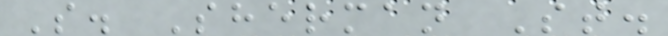S. Sherman St.
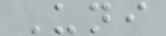Uni
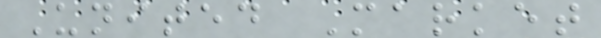United Market
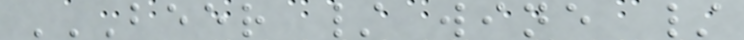BEER / WINE /
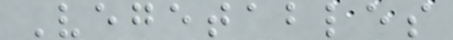Vegetables
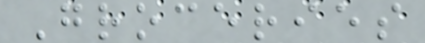Groceries
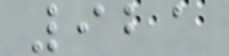921
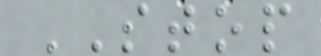STOP
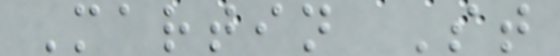Martin St
